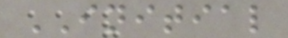INITIAL
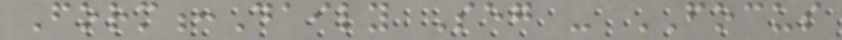Form:Daily Seg - FOCUS
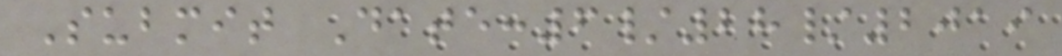Submit Date:6/28/2019
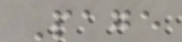Page
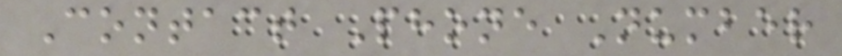Contact Phone Number
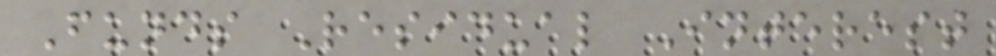Funds Residual Interest
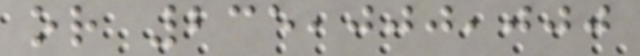or 235,000,000
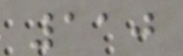110
